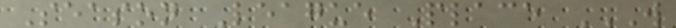Season League Place W
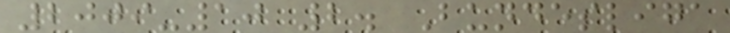2009-10 2. Bundesliga
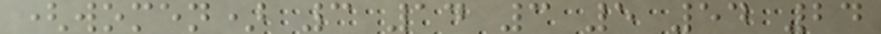(women) 3 14 3 5 54 24
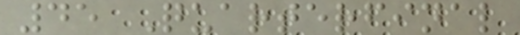45 Quarterfinal
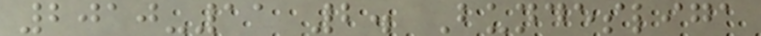2010-11 2. Bundesliga
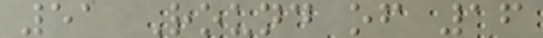51 Round of 16
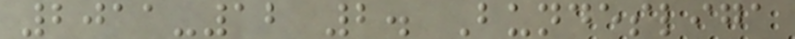2011-12 2. Bundesliga
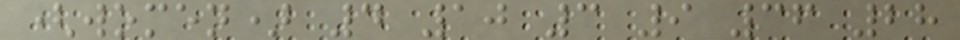(women) 4 10 3 9 36 28
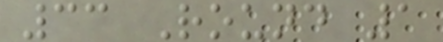33 Round 1
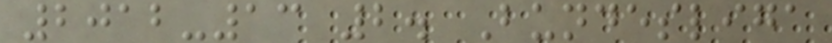2012-13 2. Bundesliga
